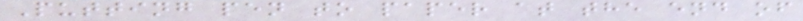Putting pen to paper at the end of
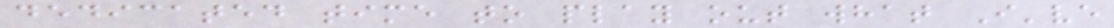dedicated time to play out what I've
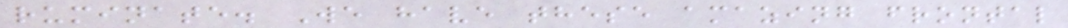ruminate. We have these amazing frontal
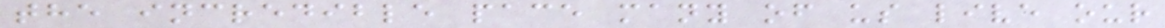the incredible pace many of us live our
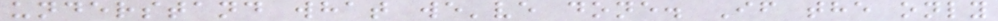understand what we've done. If the only
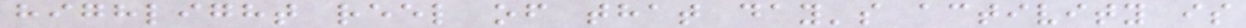highlight reel of that day's activity is
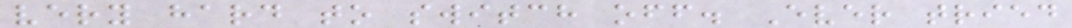very hard to switch off. Ever tried
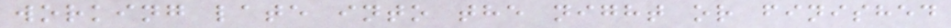working late into the night or finished
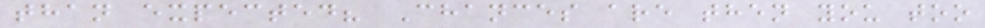than expected? Chances are then you too
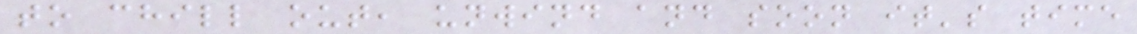to chill out, unwind and soon it's time
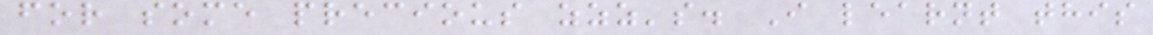for some precious zzz's. I learnt this
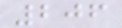206
